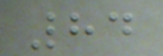84
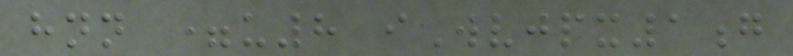hnn =u8 iWvjpx1g
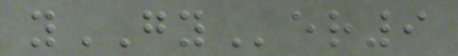yGYer9
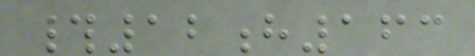#12h163
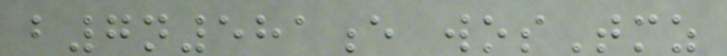b7n581e wosTmz
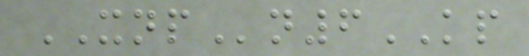XNPn6KP
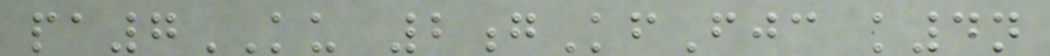pa7KU 2gKfFjc k4n
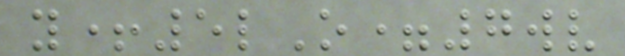y+5lO=7wv
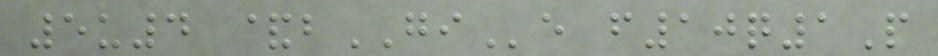5u4 &bGIe f10q1P
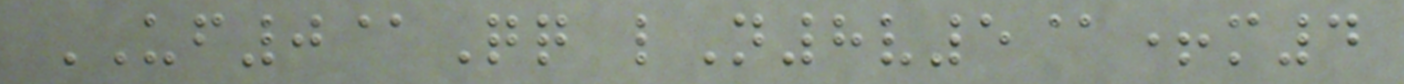UF0@Qq lN8v5@+m4
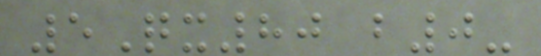5Qx80 b0-
